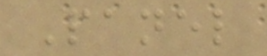Panel
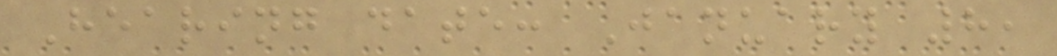Hearing date: January 8,
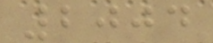2004
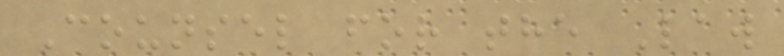Counsel for the Law
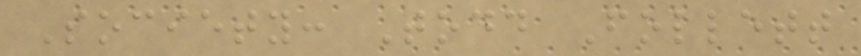Society: Todd Follett
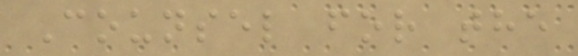Counsel for the
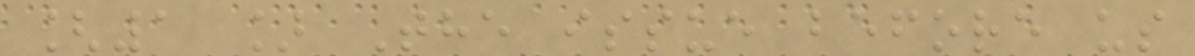[1 ] The issue before us
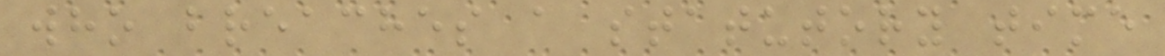who breaches a statutory time
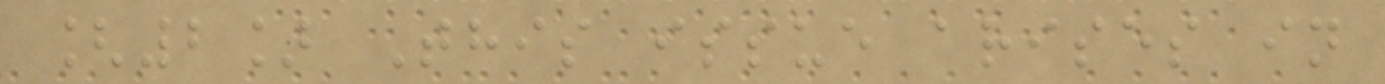[2] This issue arises in
